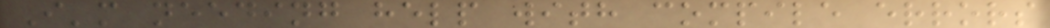I'm needing help with compile errors
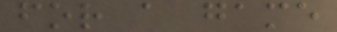for a game
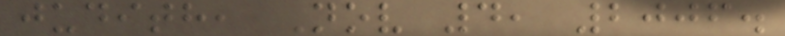judith, Nov 4, 2006.
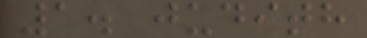1. judith
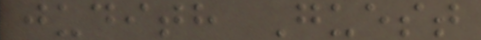judith Guest
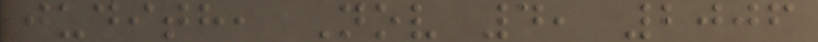judith, Nov 4, 2006
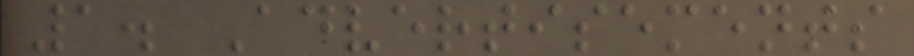1. Advertisements
